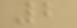2
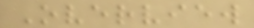Overview
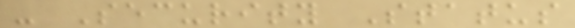- Security Status
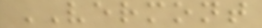VERMONT
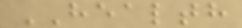HEALTH
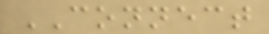CONNECT
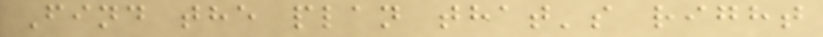Find the plan that's right
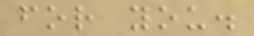for you.
